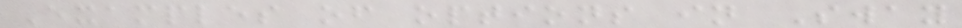Examples of options in Sway
